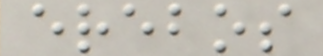erebos
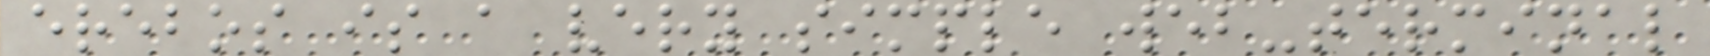erebos is a very simple web-terminal
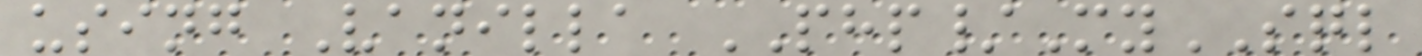using Vanilla PHP/MySQL
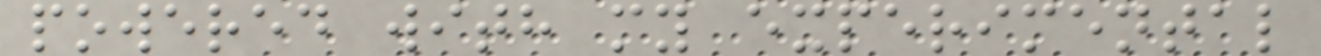powered with my experimental
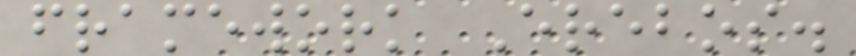framework Erebos.
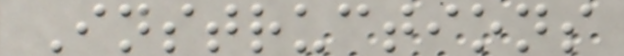Instructions
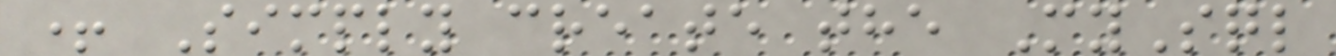+ Simply create the MySql
